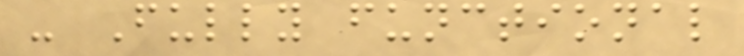- Fully functional
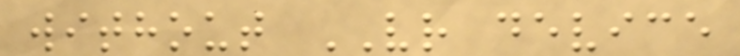without VR device
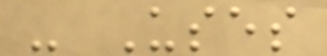- Uses
